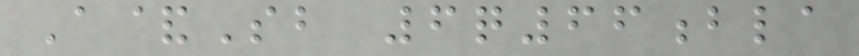A&Sb 6q66bla
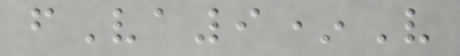fVa9*V
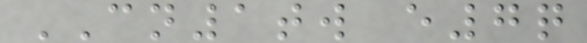CN1tw e7q
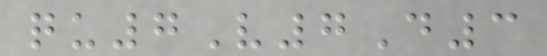qu7V7D3
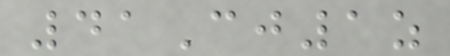41Cj1z
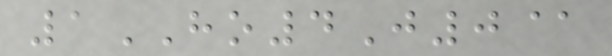1HO4J0@
